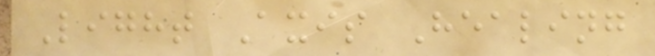Light Axis Healing
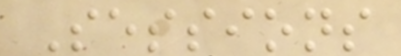Sessions
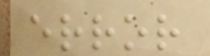error
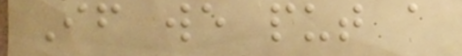If we put a
